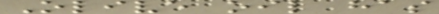Olive oil has
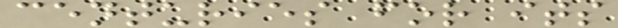centuries for its
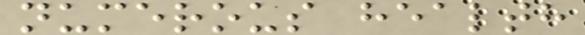numerous health
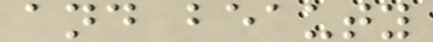and beauty
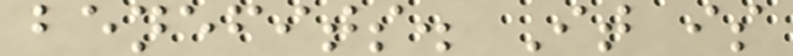benefits. It is
